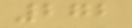272
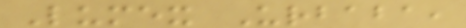Lumex Urbaba,
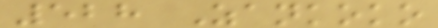528 Zankoko
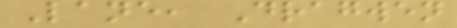Lane, Dragwen
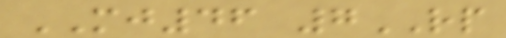MJ46 7RP
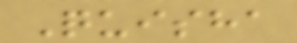Quisha
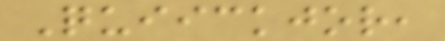Quiickjor,
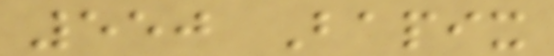550 Bapix
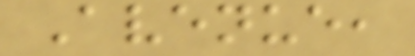Avenue,
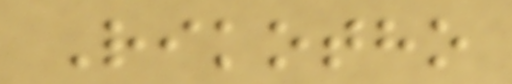Rikotho
